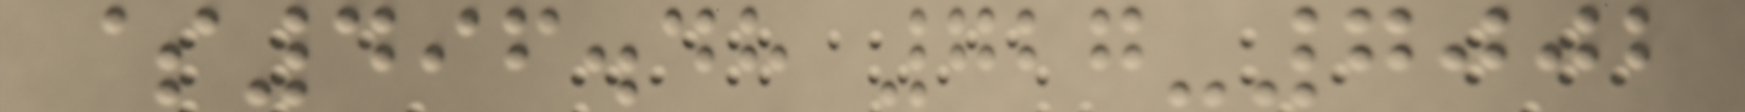$496.48 727-7002
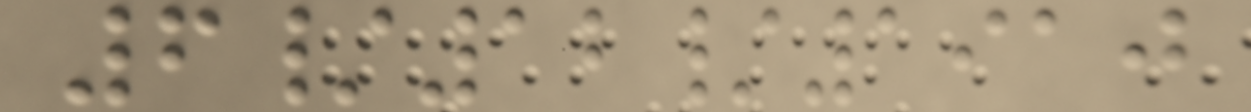6/12/1910
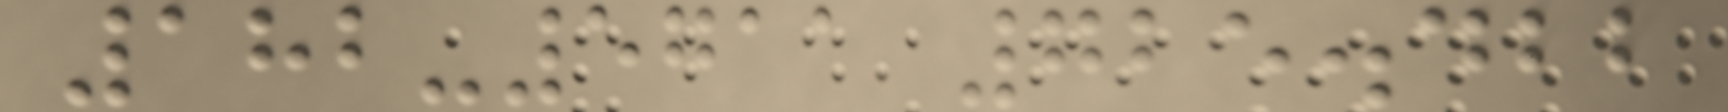182-5711 725.422
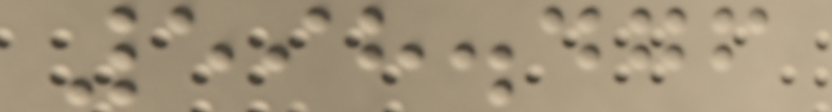598.476
